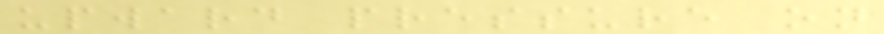upward pressure on
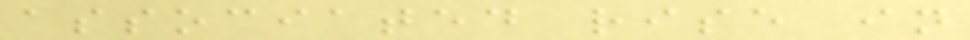associated rise in
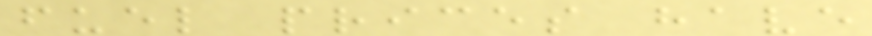fuel prices have
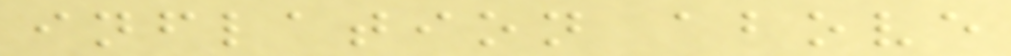inflation above
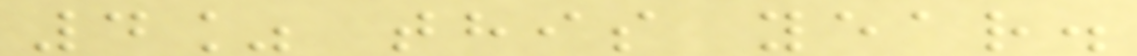4% this year.
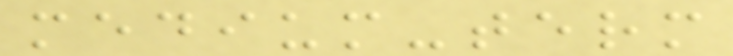medium-term
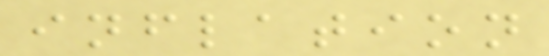inflation
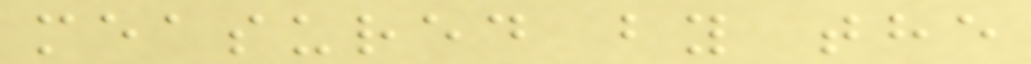measured by the
